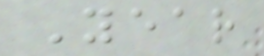Year
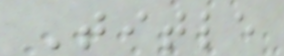Title
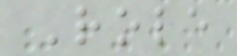Role
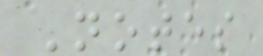Notes
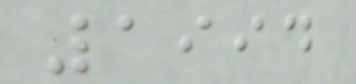1994
